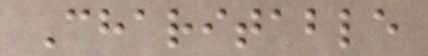Charitable
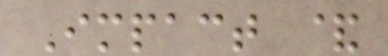Impact &
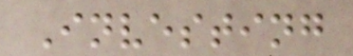Investing
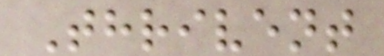Thrivent
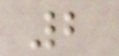2
